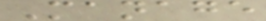Manage
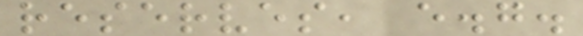reserves, e.g.
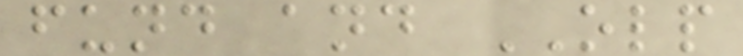fund and OLP
